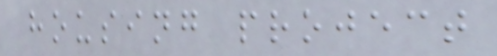housing project
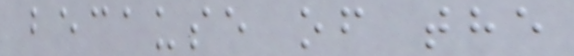because of the
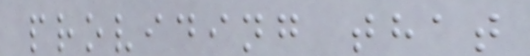providing that
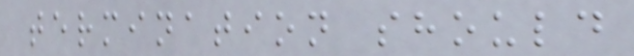termination should
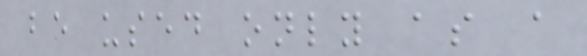be used only as a
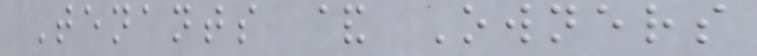Tenants & Owners
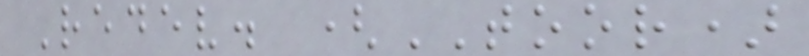Redev. (TOOR)
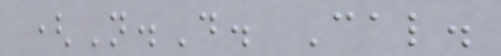(N.D. Cal.
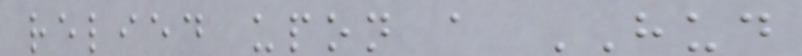relied upon a HUD
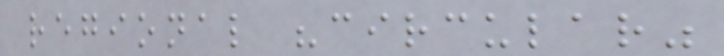regional "circular"
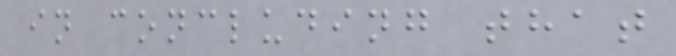in concluding that
